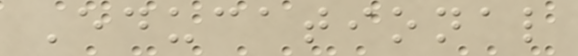Educational
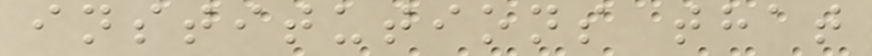institutions that
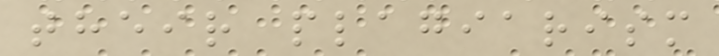their plagiarism
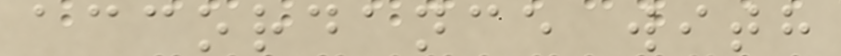accordance with
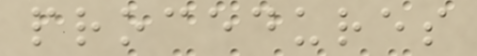procedures
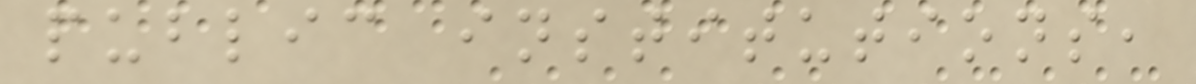public institutions,
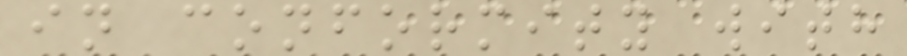in conformity with
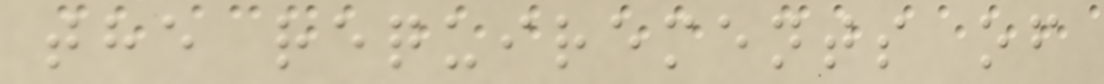the requirements of
